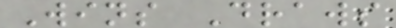Wins Draws
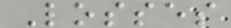Losses
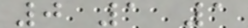0 1 1
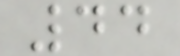44
